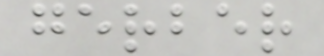gerber
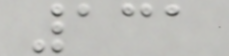131
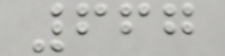667
